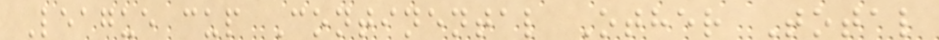League cup Continental Other Total
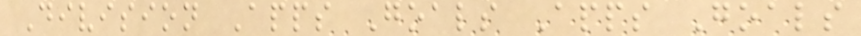Division Apps Goals Apps Goals
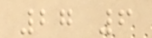27 6
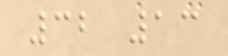32 13
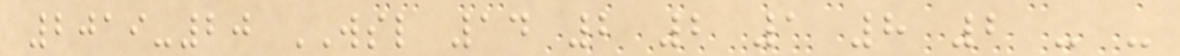2019-20 WSL 14 2 2 1 8 2 - -
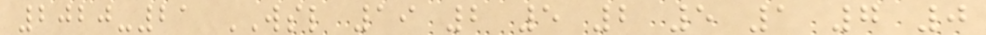2020-21 WSL 19 2 5 2 5 1 7 0
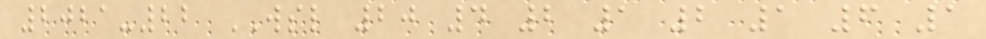2021-22 WSL 20 4 2 1 2 1 6 1
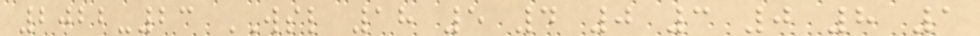2022-23 WSL 18 5 4 0 3 0 8 1
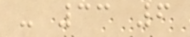- 33 6
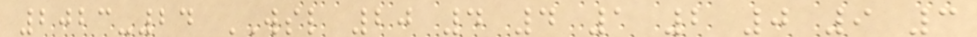2023-24 WSL 20 4 4 1 2 0 9 3
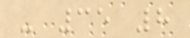- 35 8
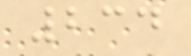234
